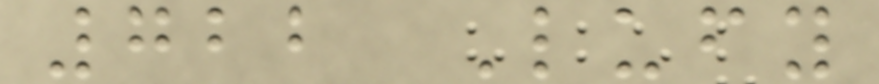722 Lufy
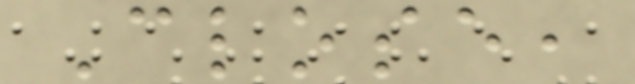Close,
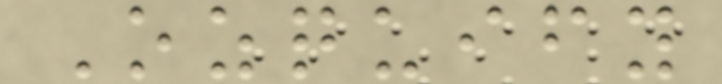Ozquify
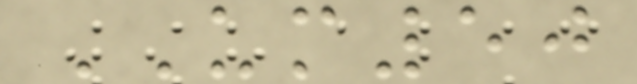UM50
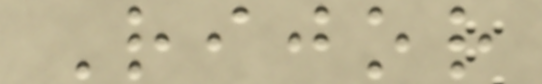Rijor
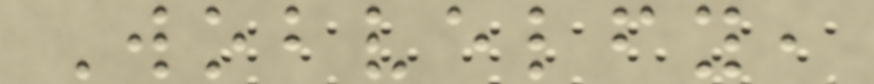Wobvelfy,
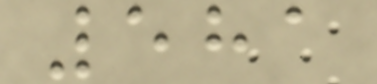581
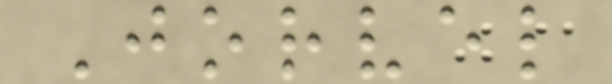Jorvel
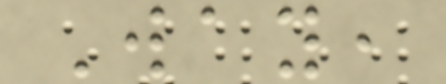Way,
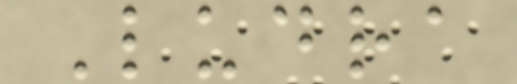Ludra
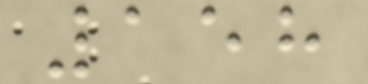158
